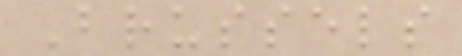Brussels
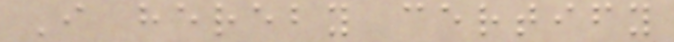I hereby certify
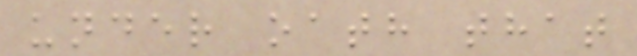under oath that
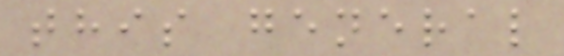this general
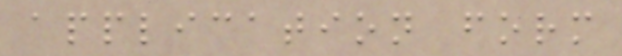application form
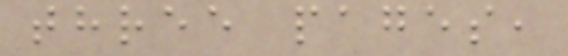three pages,
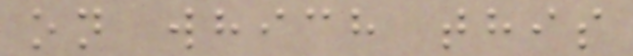on which this
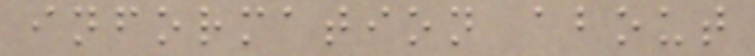information about
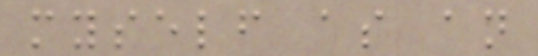myself as an
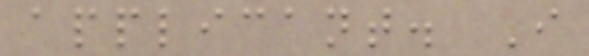applicant. I
